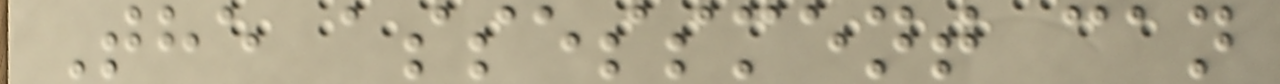The assessment can
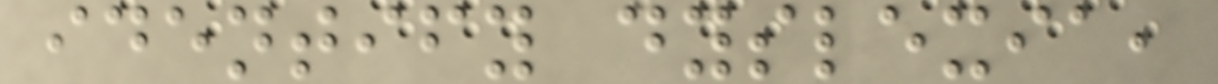identify dyslexia,
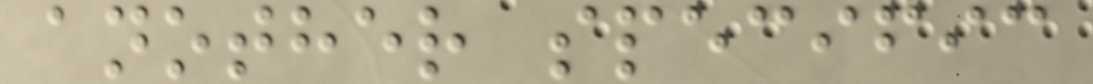another specific
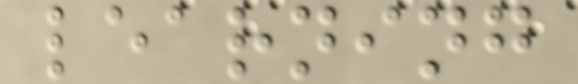learning
